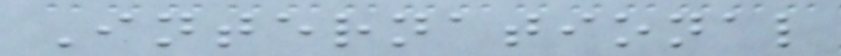International
